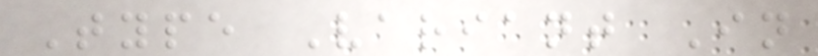Type Variant In
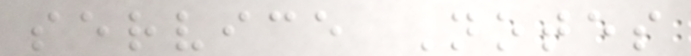service Notes
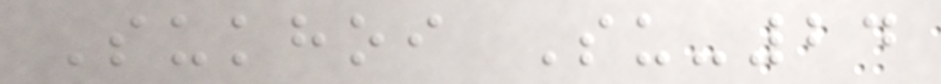Sukhoi Su-24
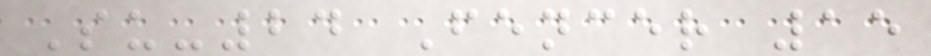Su-24 Fencer 15
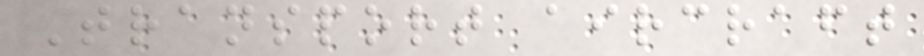Transport aircraft
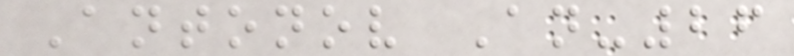Antonov An-26
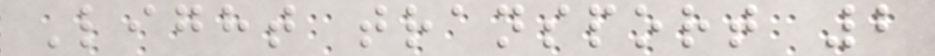Light transport 2
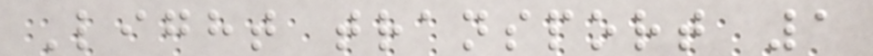Light transport 1
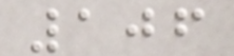106
